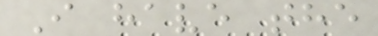I have the
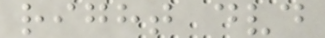right dvd
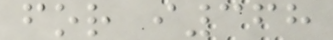for i368
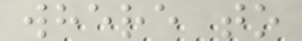where to
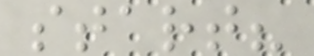start?
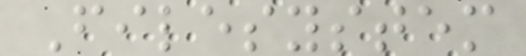Filesystem
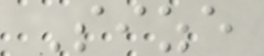Size
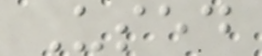Used
